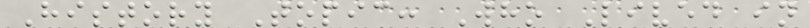History Topic: Who Lived in
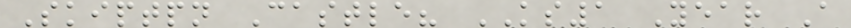Skiptpn Castle? KS1 Year A
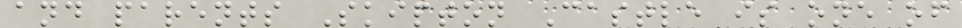and parents Skipton Castle is one of
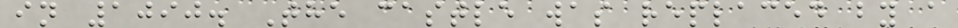in 1090. The castle was replaced by a
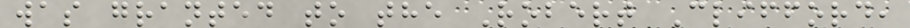was granted to the Robert Clifford,
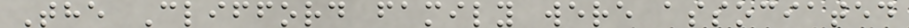The Clifford family were associated
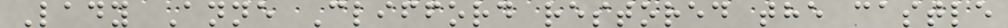Lady Anne Clifford restored the castle
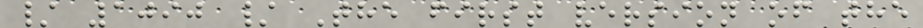/ 1090 / The first version of the
